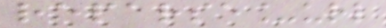reparse_url
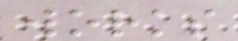works
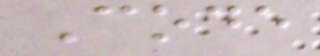Code
